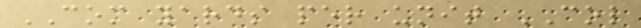COM yards per unit COL
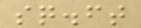sq.ft
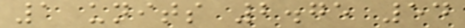1 units 2.75 54
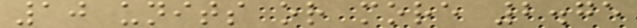10 units or more 2.75
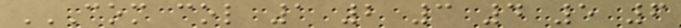COM COL 1 2 3 4 5 6
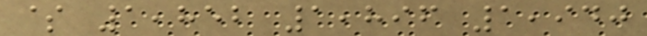$ 1,852 1,896 1,940
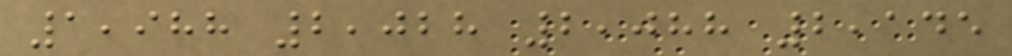1,988 2,028 2,088 2,145
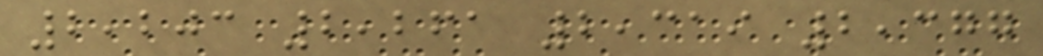2,203 2,261 2,319 2,377
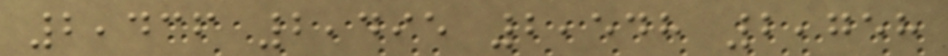2,436 2,495 2,548 2,758
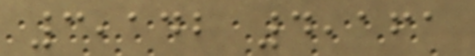3,142 4,161
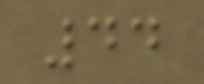44
